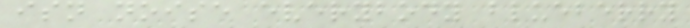isn noise everybody blueberry
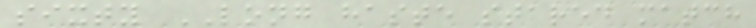sixty LONG haste stared match
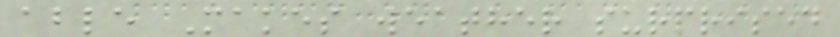able Makes weather surprised
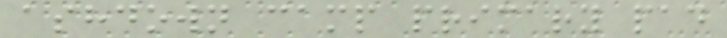ashdown camp primary pad
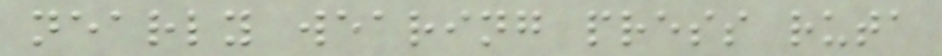nearly wearing press ruta
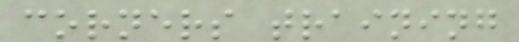corners training
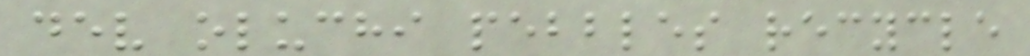dev oluchi pebbles recycle
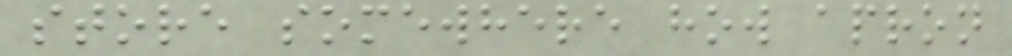store somewhere how apron
